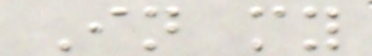In my
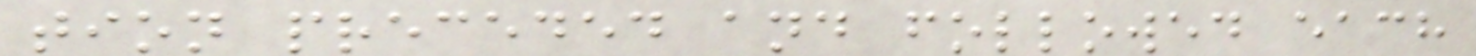tion preceded and followed each
